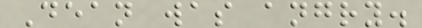Dean was angry.
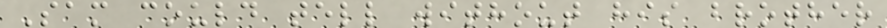Sam could tell without his brother
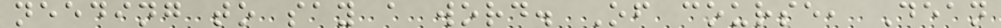needing to say a word. Of course, Dean
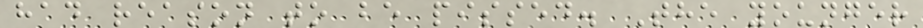had reason to be pissed. The younger
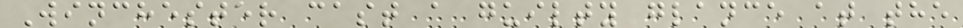Winchester cast a guilty glance at the
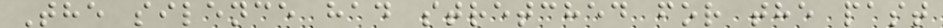The silence had stretched for the past
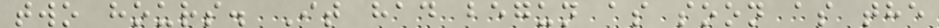two hours. It had begun as soon as the
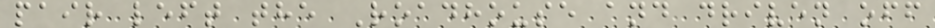pair left the Roadhouse and driven off
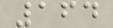164
